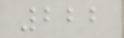222
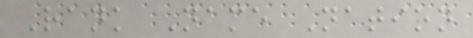Rank Name Nation
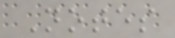Notes
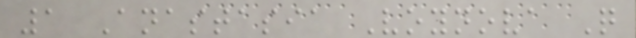1 Anastasia Voynova Q
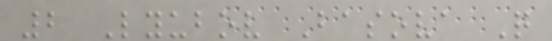2 Lyubov Basova Q
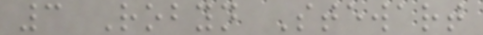3 Robyn Stewart
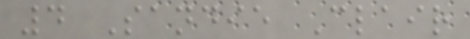4 Sandie Clair
